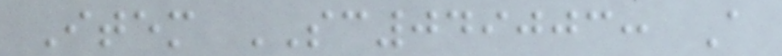Item SC049003: A
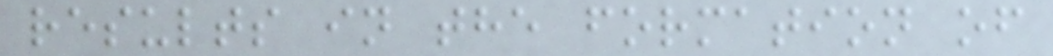results in the formation of
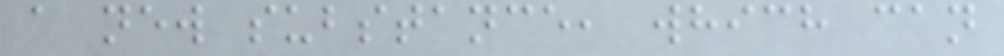a new substance, which can
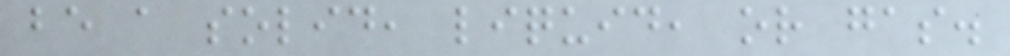be a solid, liquid, or gas.
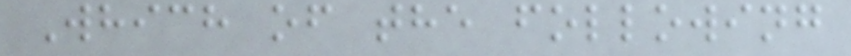Which of the following
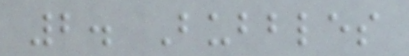2. Bubbles
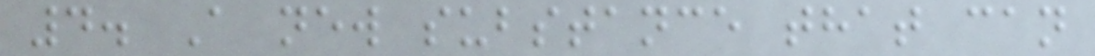4. A new substance that can
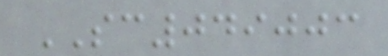SC049003
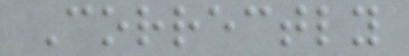Correctly
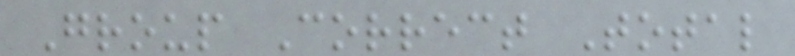Group Correct Total
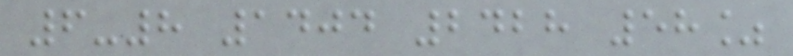6-8 1404 2428 58%
